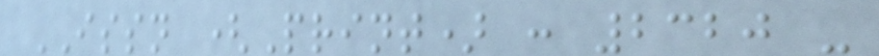ISSN (Print) : 2320 -
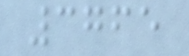3765
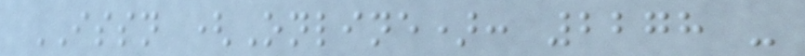ISSN (Online): 2278 -
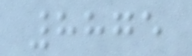8875
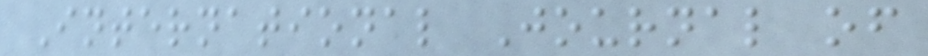International Journal of
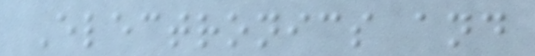Electronics and
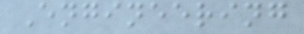Engineering
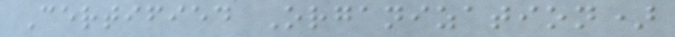Certified Organization)
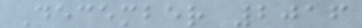December 2016
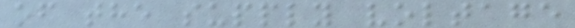of the supply voltage
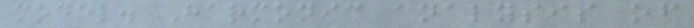model. Harmonic analysis of
